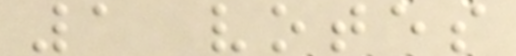1 votes
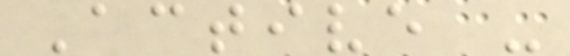Active -
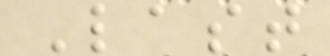Last
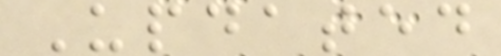Updated
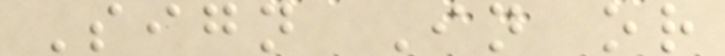Sign In or
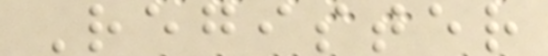Register
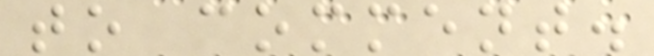to comment.
